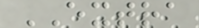EXTRA
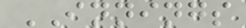INNINGS
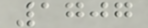1707
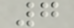7
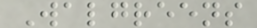Walgreens
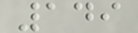149
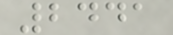2441
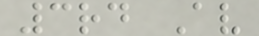3rd Av
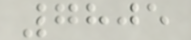7805
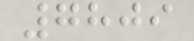7809
